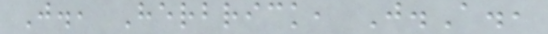J., Herbrick, J.A.,
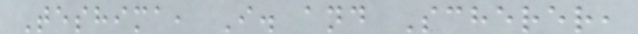Teshima, I. and Scherer,
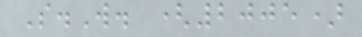S.W. (2005)
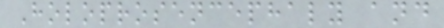Holoprosencephaly and
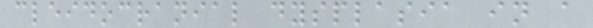cleidocranial dysplasia in a
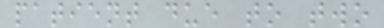patient due to two
